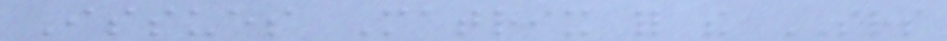Issues Matrix for the SRS
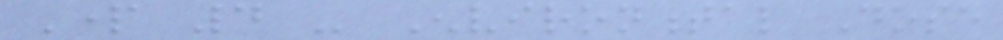Part 4 - Environmental Dose
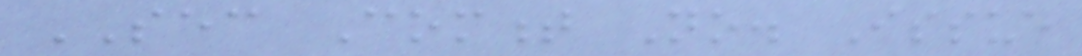SEC Comment No. Issue
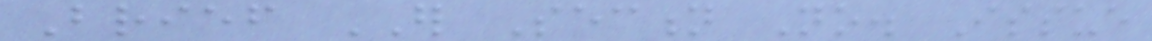Brief ER Section No. Issue
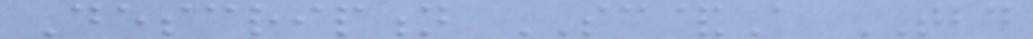Description SC&A TBD
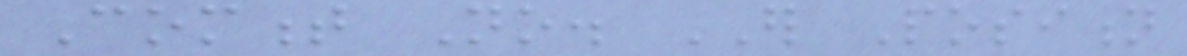Comment No. ER Position
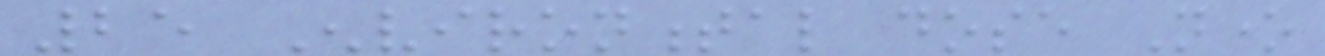25 Environmental dose None
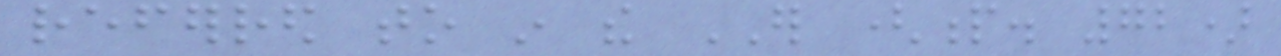referred to in the ER (p. 72)
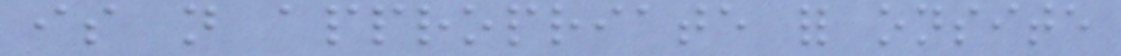is not appropriate for onsite
